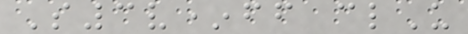S3v*ff clU
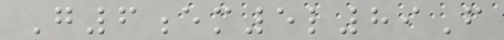G6em5l89F
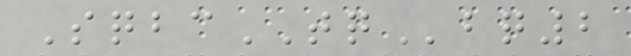SqbcTQbq2
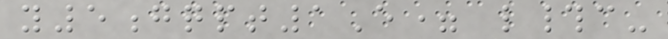y5gqpt1E= l#c-
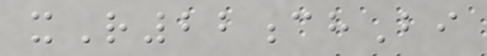xR22chBi
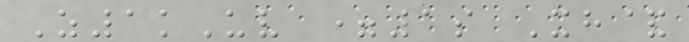Z1kUv =1s Xh&
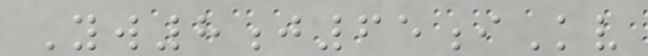Yw8j65iKv
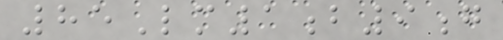85Lm1b9g
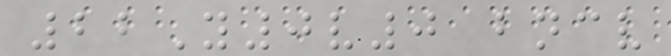22Y0v0 bncv
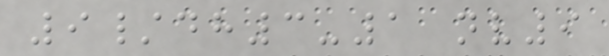9/dh3-1 nv9
